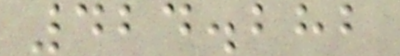424.282
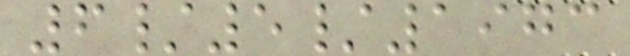6/5/1973
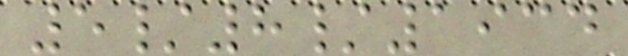5/8/1934
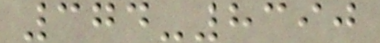374-8390
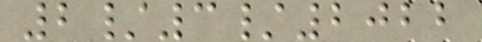2/3/2022
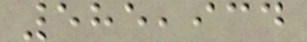585,934
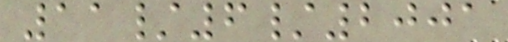11/6/2001
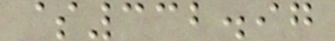$332.97
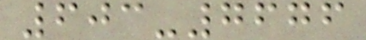603-7676
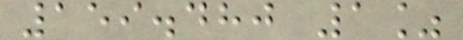159.480 1%
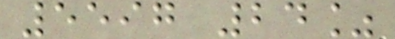5597 24%
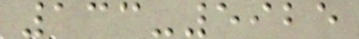133-5925
